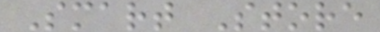Smart Store
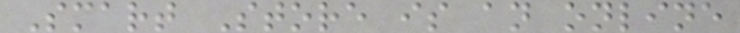Smart Store is an online
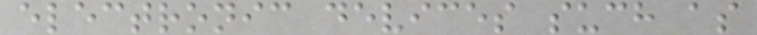electronic devices such as
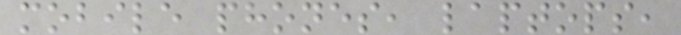mobile phones, laptops,
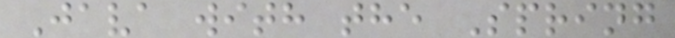Java with the Spring
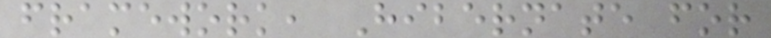framework, Hibernate for
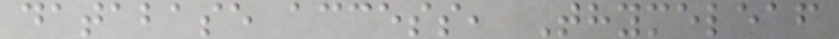database access, Thymeleaf
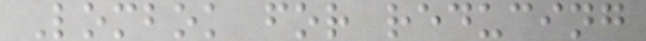Lombok for reducing
